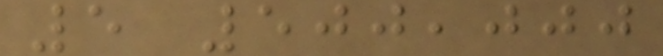5 500,000
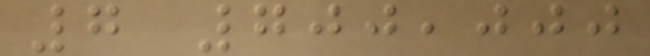7 700,000
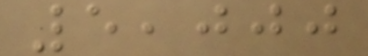5,000
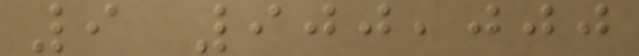9 900,000
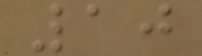10
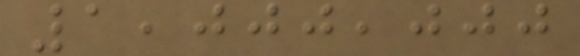1,000,000
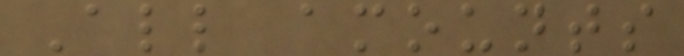All amounts
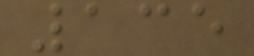135
